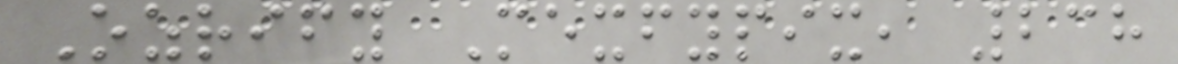Ozrify Mexfypix, 238
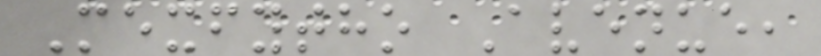Mexfytho Avenue,
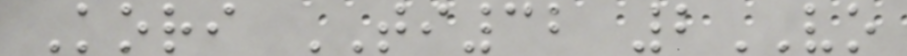Kori TI32 2VO
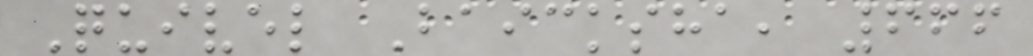Quivel Baicksha, 666
